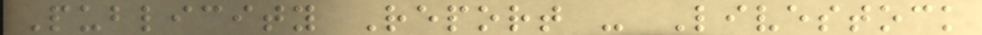Publicity Report - Livestock
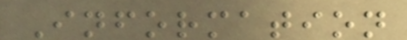Information
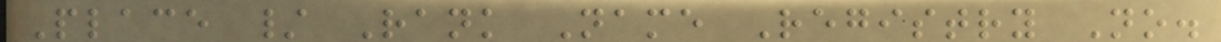Place / Rank Name Registry No.
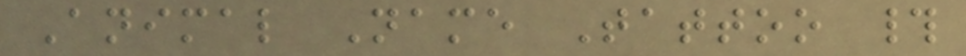Animal Name Tattoo #
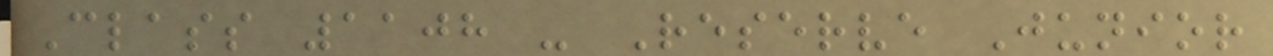Class 1108 - Reserve Junior
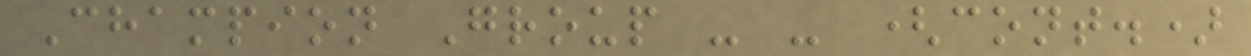Champion Group - - (cont.)
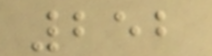252
